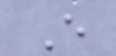E
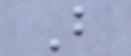B
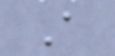A
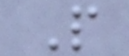P
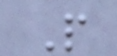P
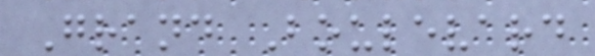Grand Boulevard
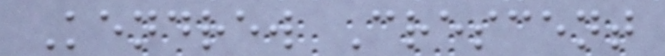Kendrew Crescent
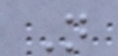N
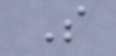S
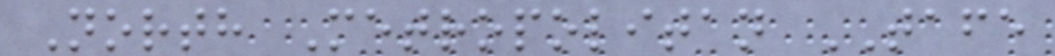North Metropolitan TAFE
